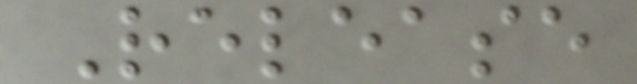Release
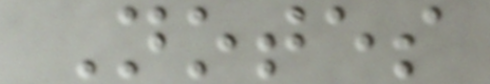Notes
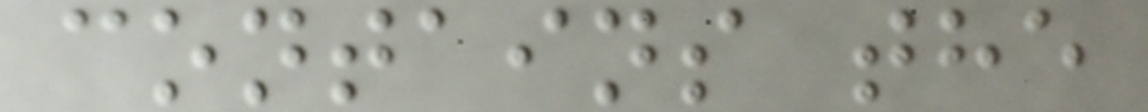contains the
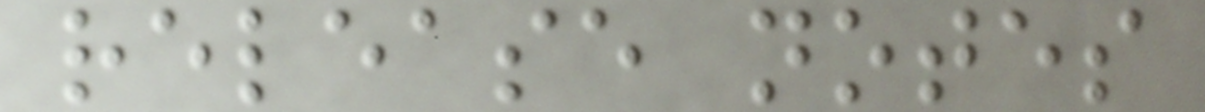release notes
